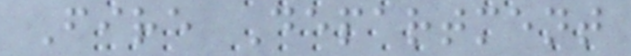Fire Department
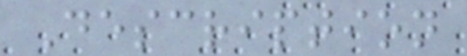Description
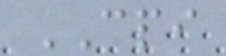CPI
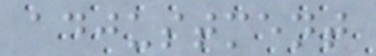adjustment
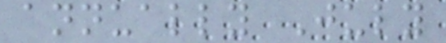annually July
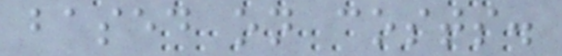based on costs.
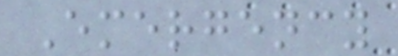Emergency
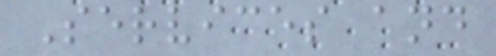Services and
